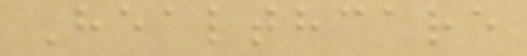Healthcare
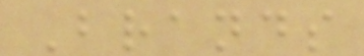Brands
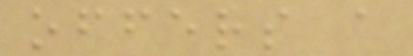offers a
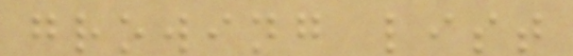growing list
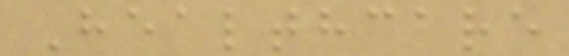Healthcare
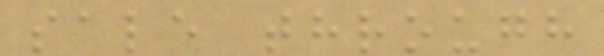sale through
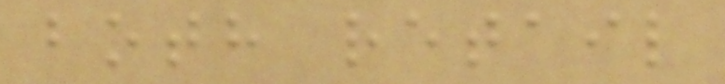both retail
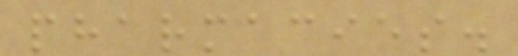pharmacies.
